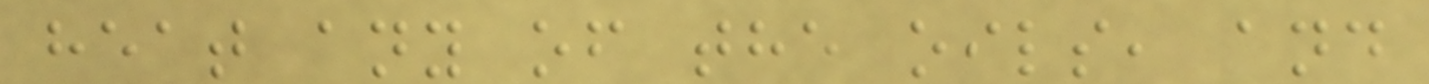heat any of the oils, and
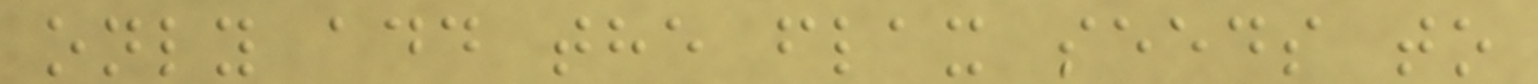only add the flax seeds to
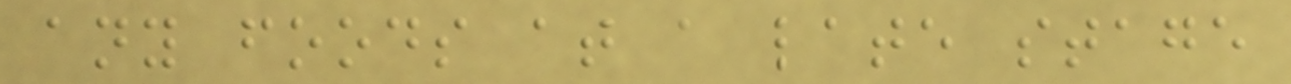any foods at a late stage
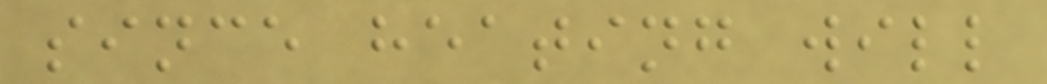since heating will
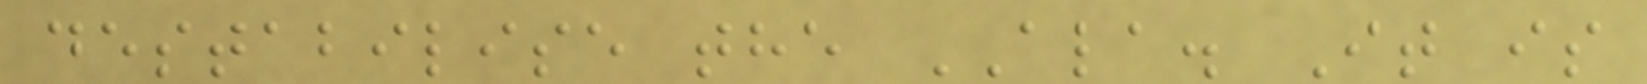destabilise the ALA. It is
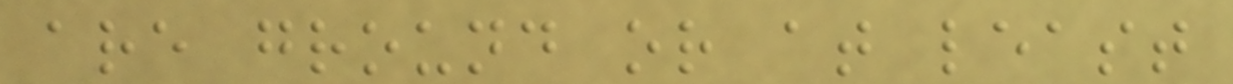are ground or at least
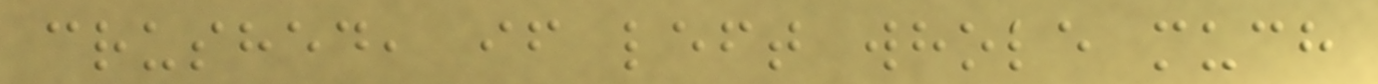crushed, if left whole much
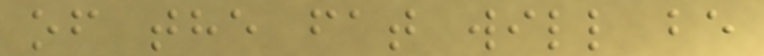of the fat will be
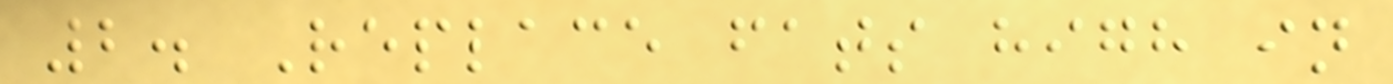2. Replace fats high in
